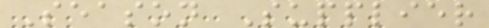Season Supplier
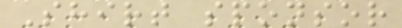Shirt sponsor
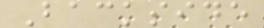Backside
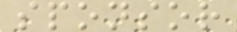sponsor
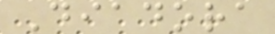Diadora
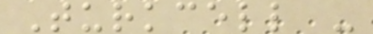Turkcell -
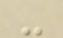-
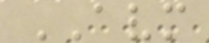AVM
